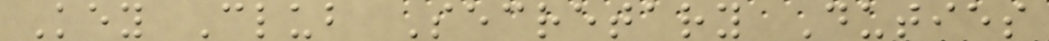Key Club Secretary Duties
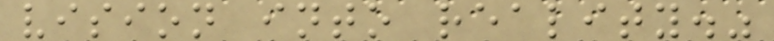vision into reality."
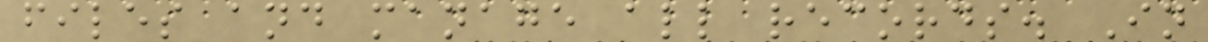files and manage all records. In
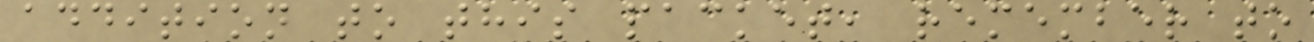addition to this packet, remember to
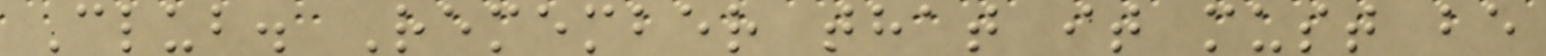Club. Remember that it must be
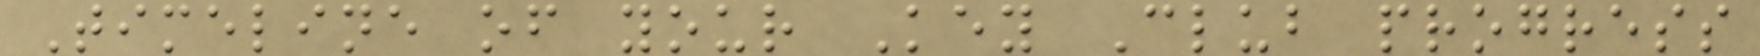Timeline of your Key Club progress
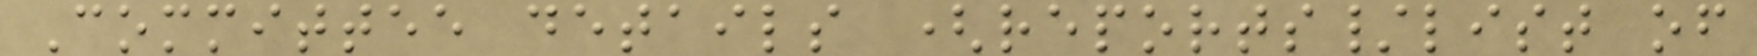Committee details (reports/list of
